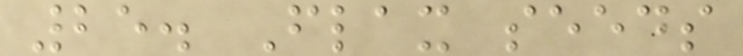25. Flax seeds
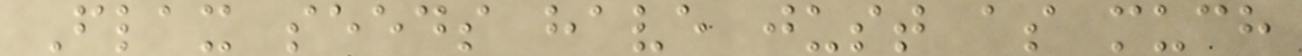Flax seeds have just as much
